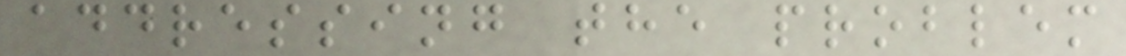addressing the problem
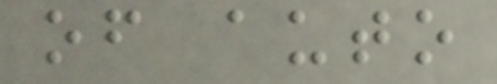of auto
